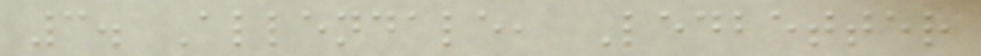3. Allendale, Ledbetter
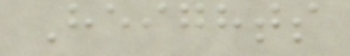Heights
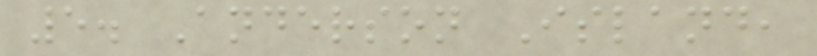5. Anderson Island,
